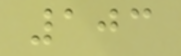103
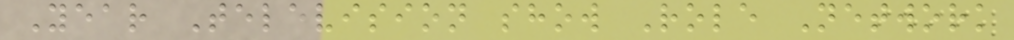Year Television show Role Network
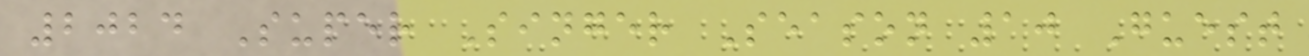2024 Super Singer Season 10 Guest
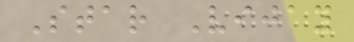Star Vijay
